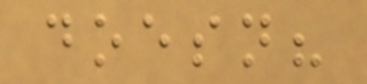doesn?
